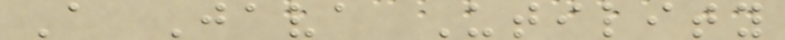A Java Utility
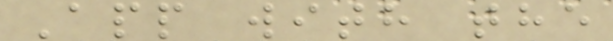App with the
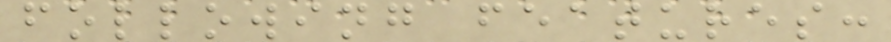following features:
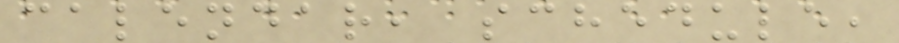calendar, schedule,
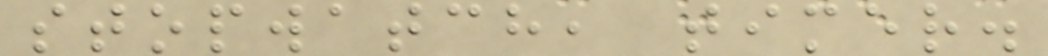stopwatch, timer.
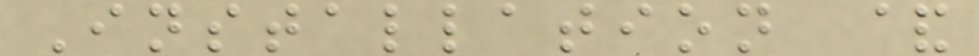Installation &
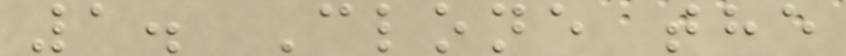1. Clone the
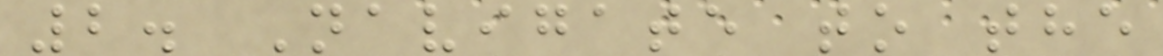2. Navigate to the
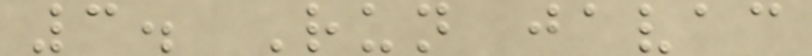3. Run javac
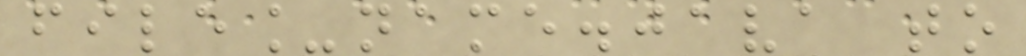file_name.java to
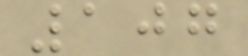107
